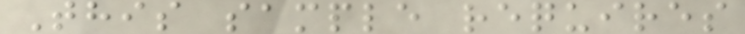This sample requires
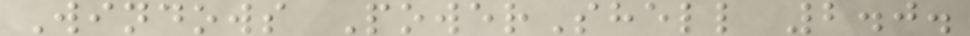Windows PowerShell 2.0.
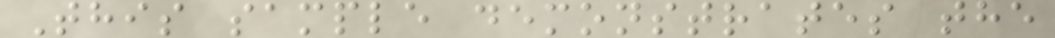This sample demonstrates the
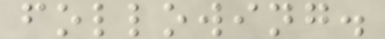following.
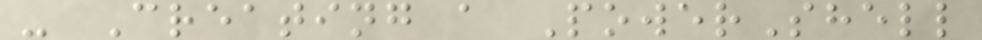- Creating a PowerShell
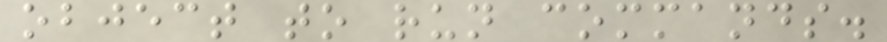object to run commands.
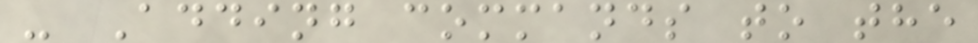- Adding commands to the
